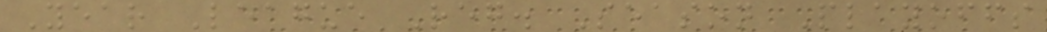Year League Reg. Season Playoffs
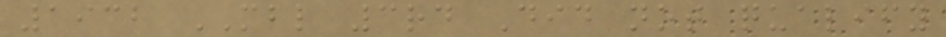1932 MBL 3rd Did not qualify
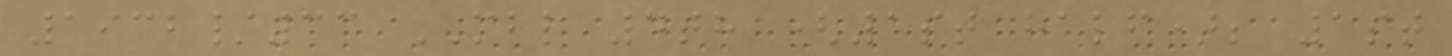1932/33 MBL 4th (1st half); 1st
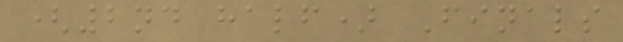(2nd half) Finals
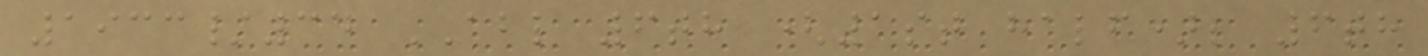1933/34 ABL 6th (1st half); 6th
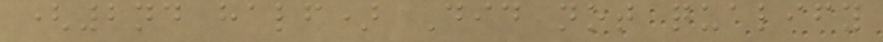(2nd half) Did not qualify
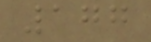177
